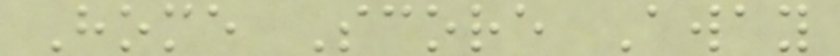Home Score Away
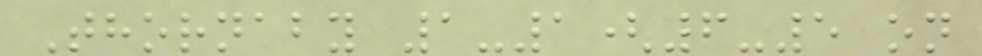Thornaby 1-1(6-5 on
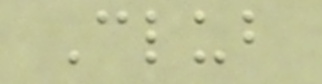Club
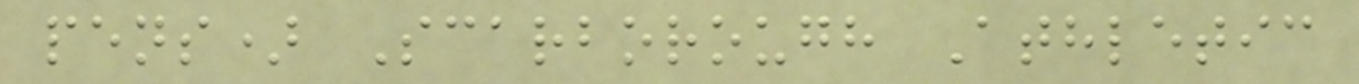pens) Scarborough Athletic
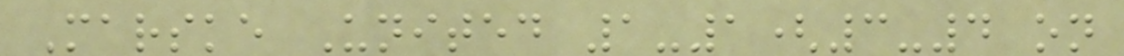Marske United 1-1(3-4 on
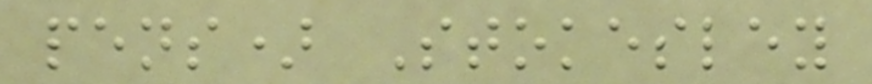pens) Stokesley
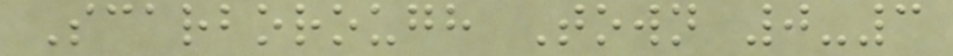Scarborough Town 0-3
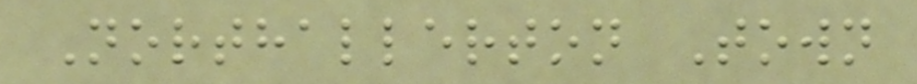Northallerton Town
